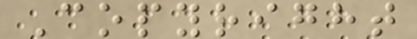Copyright
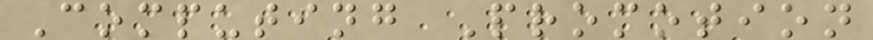Computing Promotion
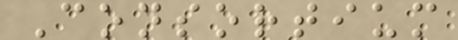Consortium
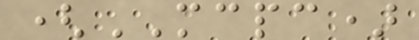(MCPC)
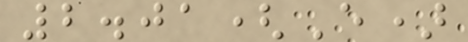2.01(E)
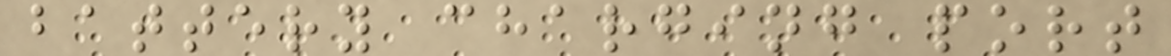battery charging port
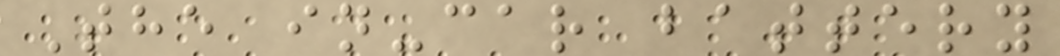The in-car battery
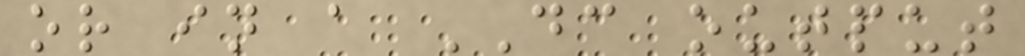or in a DC output
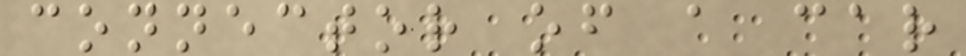connector of a car
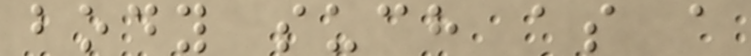body such as a
